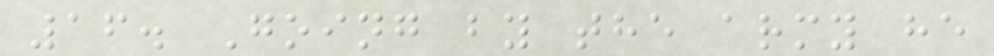16. Going by the army he
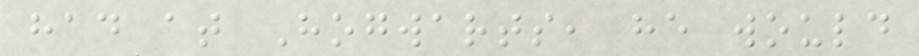had at Hogwarts, he would
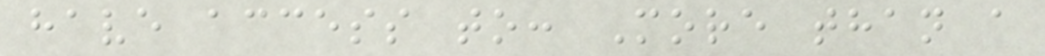have access to: More than a
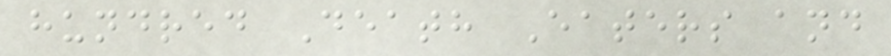hundred Death Eaters and
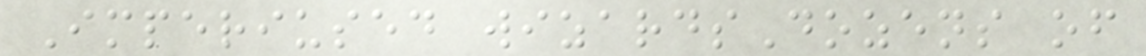Imperiused wizardsDozens of
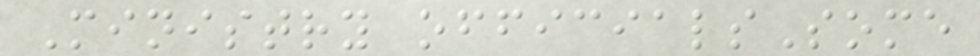Ministry officialsSome
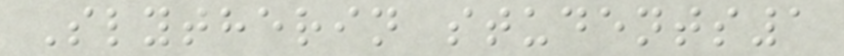Slytherin students1
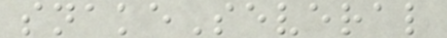snakeSeveral
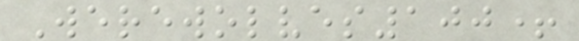Werewolves100+
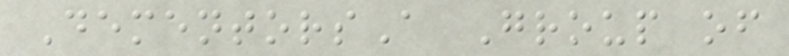DementorsA Group of
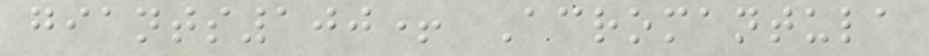giants100+ Acromantula
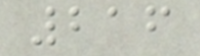216
